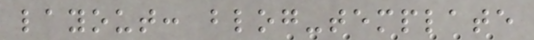layout: blog-template
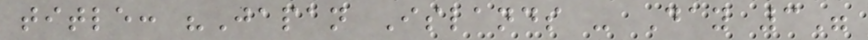title: "Japan Islands - Day 3"
